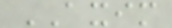AXIM
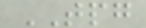TPG
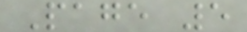Page 5
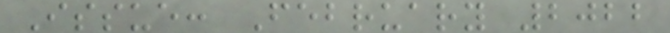Issue: February 2022
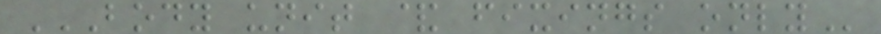BODY UNIT & FIXINGS ONLY
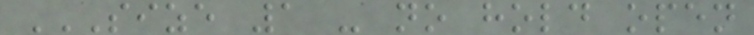SIZE 1 - NO HOLD OPEN
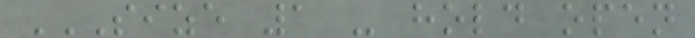SIZE 1 - HOLD OPEN
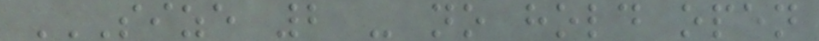SIZE 2 - NO HOLD OPEN
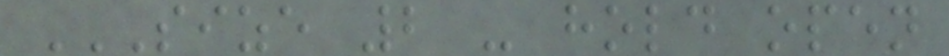SIZE 2 - HOLD OPEN
